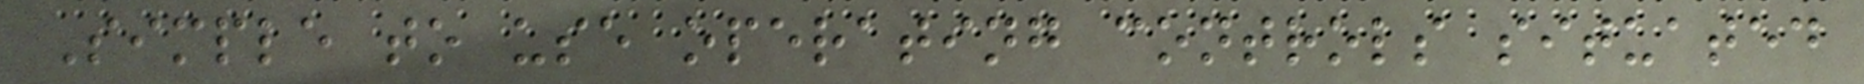Simple to use operating controls situated
